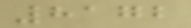8172
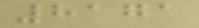8171
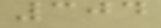304
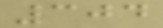304
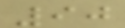90
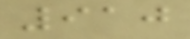910
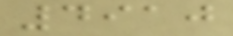4910
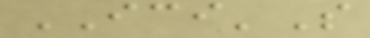ICI'S
